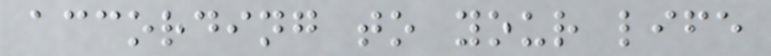according to your life
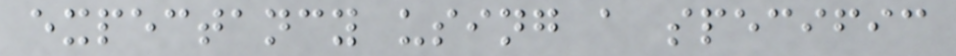expectancy using a specific
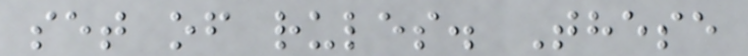set of rules. These
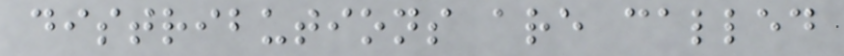distributions are called
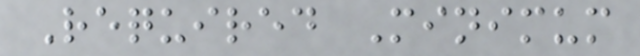Required Minimum
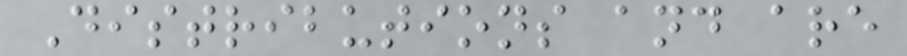Distributions and are
